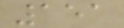151
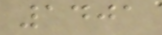1401
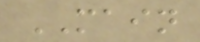MAIN
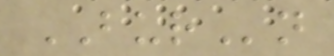BURn
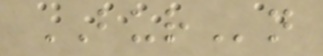BURn
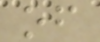of
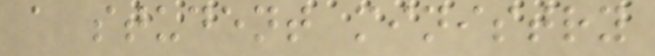a student ministry
